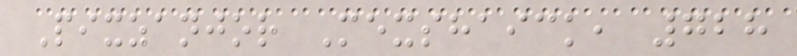Pixzanjor Mexshaick, 728
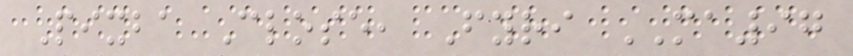Pixba Close, Fyri MA97
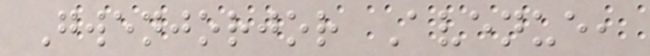Gwenjorjor Avenue,
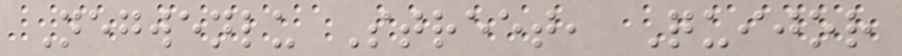Negwenlu Street, Quijor
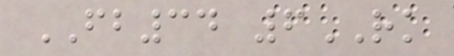FB34 6RK
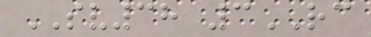SV38 3RC
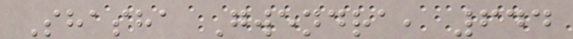Shasha Gwendra, 644
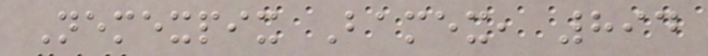Nemexpix Bamex, 894
